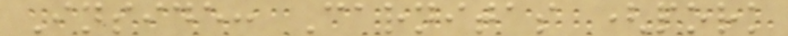Inside: Carnitas (pork
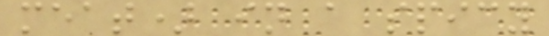meat) in a spicy
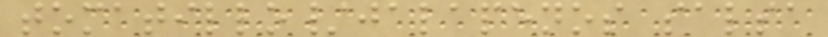tomatillo/jalapenos salsa
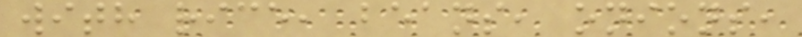with rice, beans, onions,
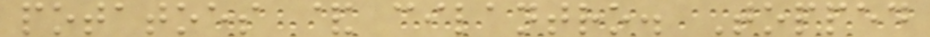potatoes & cilantro. Topped
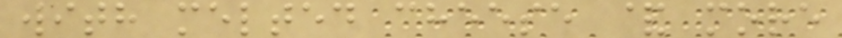with melted cheese & more
